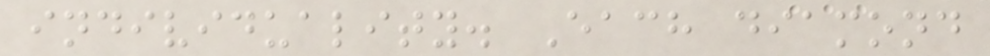individuality. Each diamond
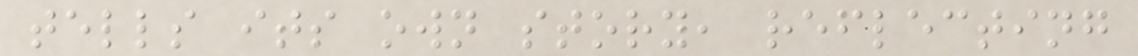tells its own story, reflecting
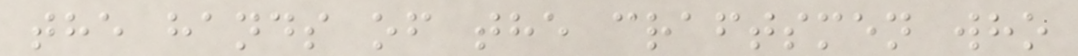the hands of the craftsmen who
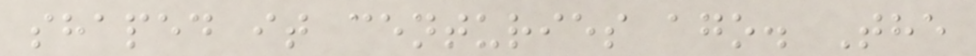shaped it centuries ago. The
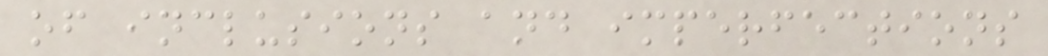of inclusions and imperfections
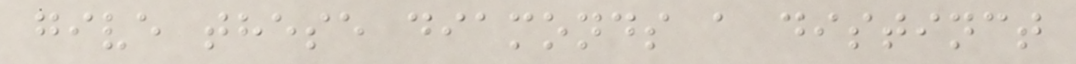give these diamonds a distinct
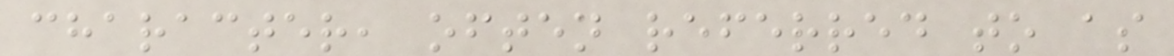character, often referred to as
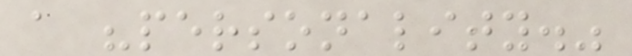a "personality."
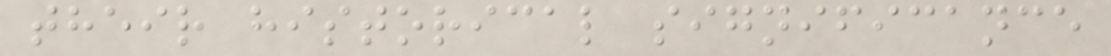their historical significance
